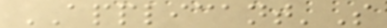APPLICANT'S
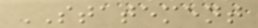STATEMENT
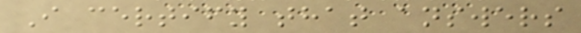I certify that answers
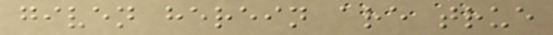given herein are true
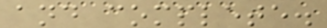and complete.
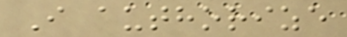I authorize
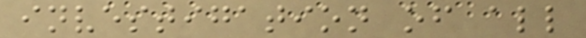investigation of all
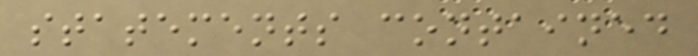statements contained
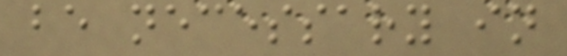be necessary in
